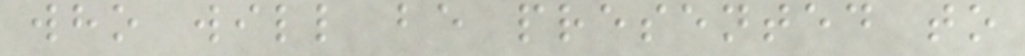who will be presented to
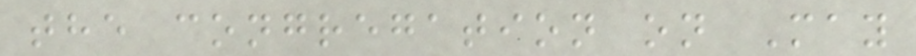the congregation on May
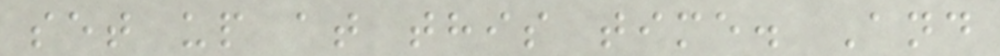set up at this time. And
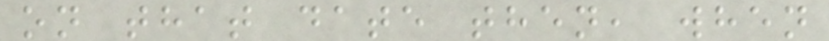on that date then, when
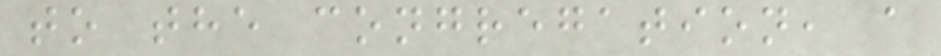to the congregation, a
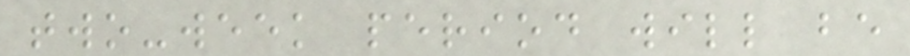two-week period will be
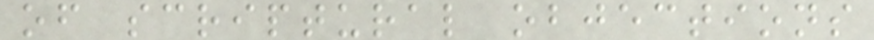of scriptural objections
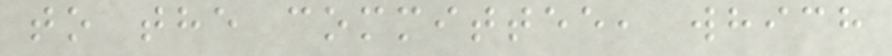to the committee, which
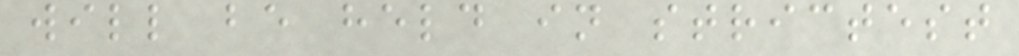will be held in strictest
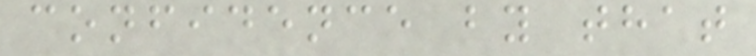confidence by that
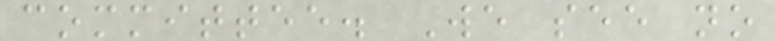committee. We see no
